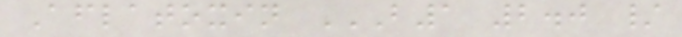Aflatoxin B1 2.0 /
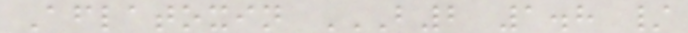Aflatoxin B2 1.8 /
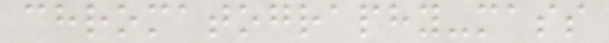chromatography-mass
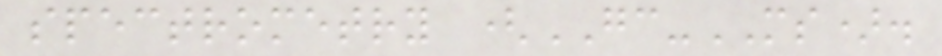spectrometry (GC-MS).
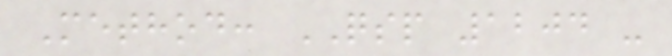Method: QSP 1204 -
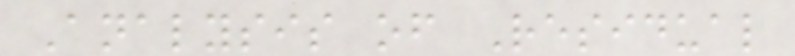Analysis of Residual
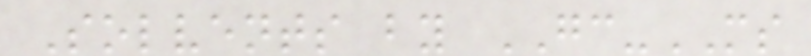Solvents by GC-MS
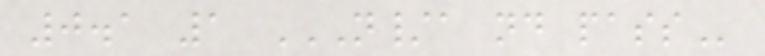0.1 1 N/A ND PASS
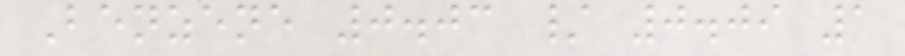Benzene 0.03 / 0.09 1
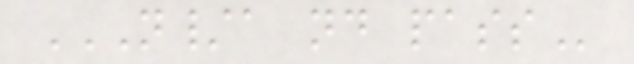N/A ND PASS
